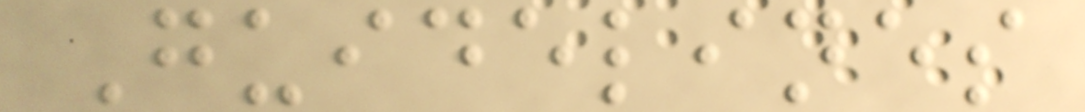Guidelines
